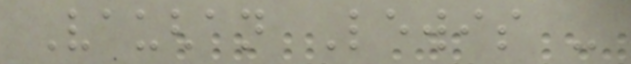Vaughan Lewis -
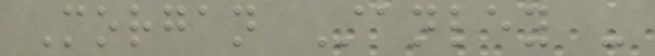Morgan Stanley -
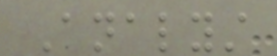Analyst
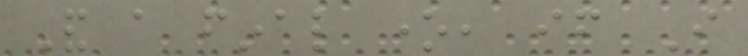And a final one, if I
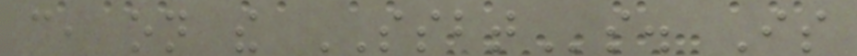can, on the SSBTs. Is
